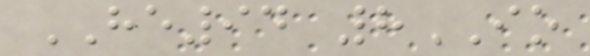HE94 8IO
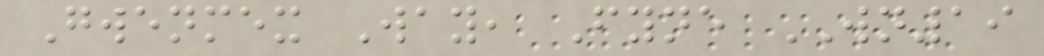Gwenmex Way, Fyne WN19
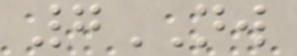7NW
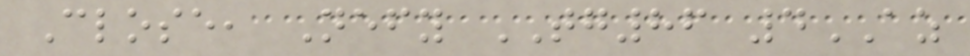Close, Nefy TG86 4AZ
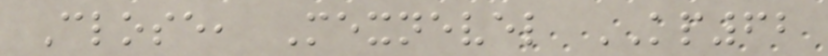Close, Mexnevel KP62
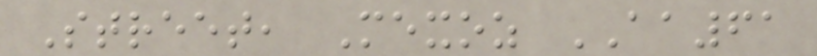Street, Mexoz AA61
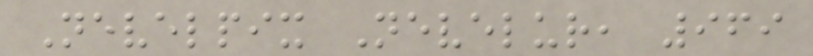Nevelpix Nevelur, 969
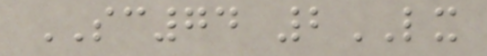SC74 2LX
